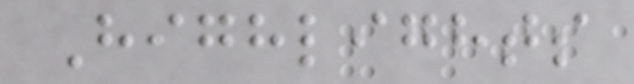Highlights
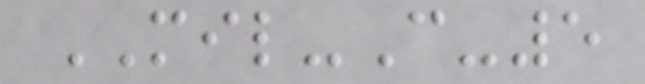MIL-C-5
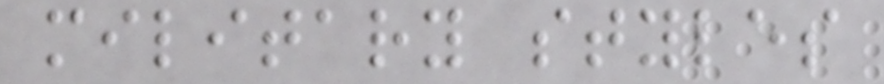military styles
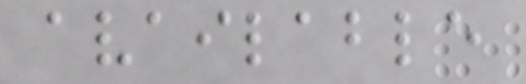available
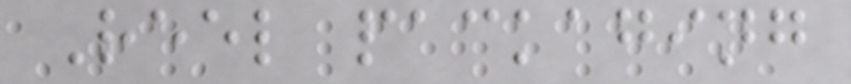Reel packaging
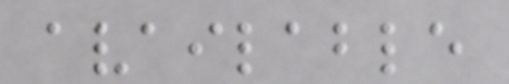available
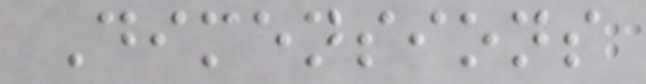Dimensions
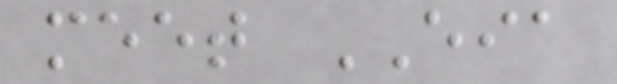meet EIA
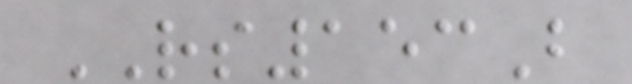RS153B
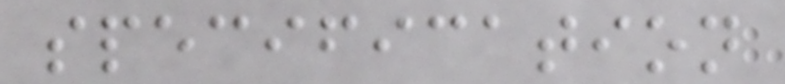specification
